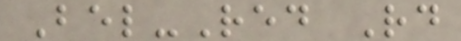Bel-Red Rd
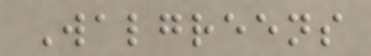Walgreens
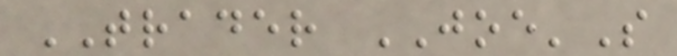TRADER JOE'S
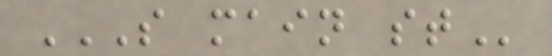S MAIN ST
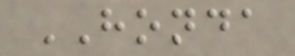HONDA
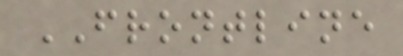FRONTLINE
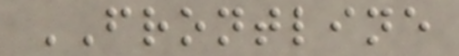FRONTLINE
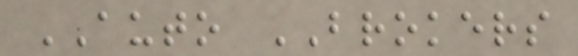AUTO BROKERS
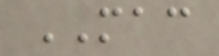MAC
